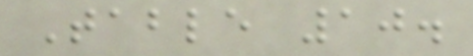Table 10.
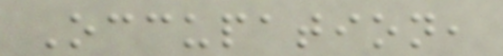Occupation,
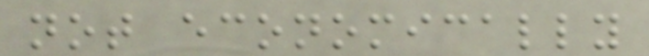not economically
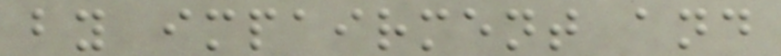by impairment and
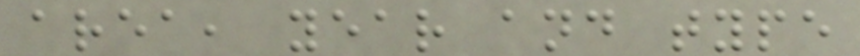area, year and type
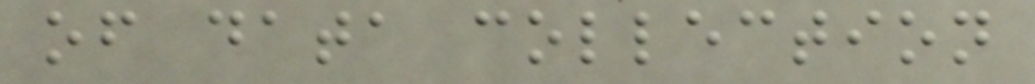of data collection
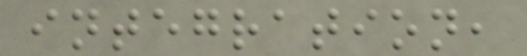integration,
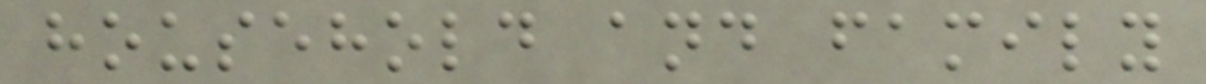household and family
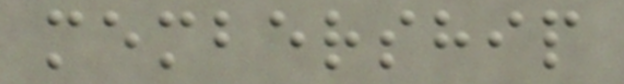membership
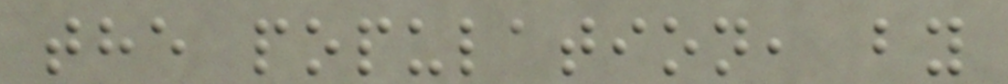the population, by
